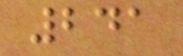241
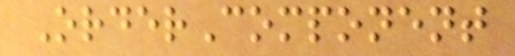OrderComponent
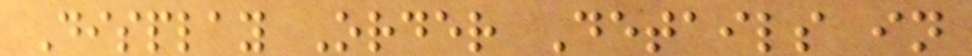Display Order Details in
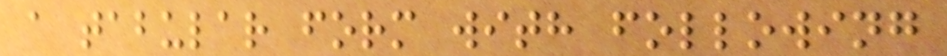a tabular form with following
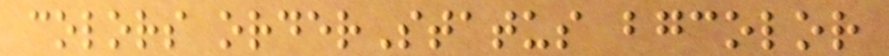colors orderStatus bgcolor
